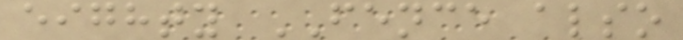eighty FENCE also
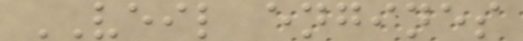VEIL engines
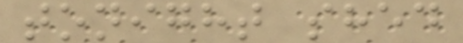tonight shed
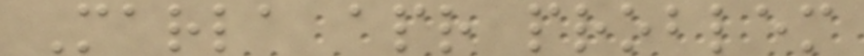Marla apr problem
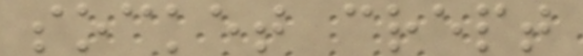socket crept
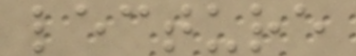lecture
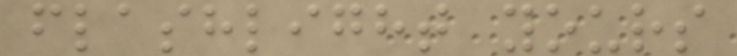flashlight yours
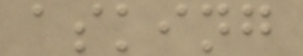asking
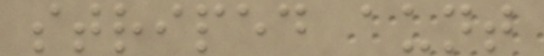striped aunt
